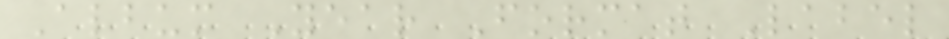Album Year Format Label
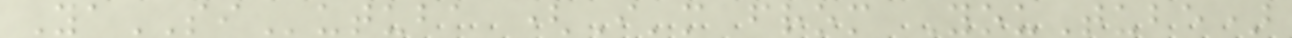YaSIutuba (I'm from YouTube)
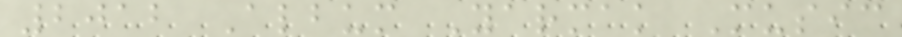2012 Album Yarmak Music
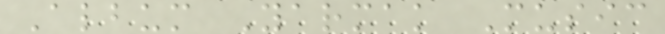Album Yarmak Music
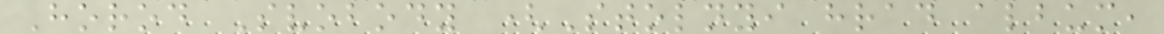Horod Svobody (Stolnyi hrad album,
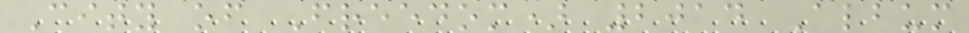City of Freedom) 2014 Album
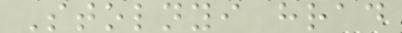Stolnyi hrad
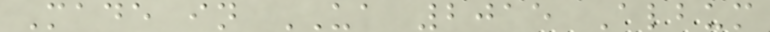Made in UA 2015 Album
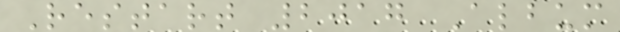Restart 2017 Album
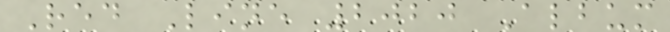Red Line 2020 Album
